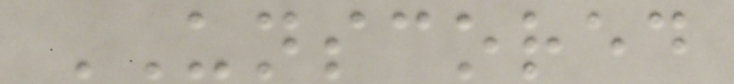UNSCORED
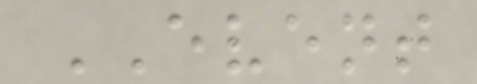EVENT
